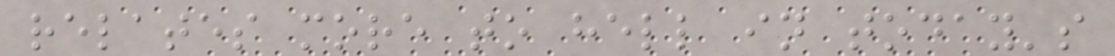relates more to hell in today's
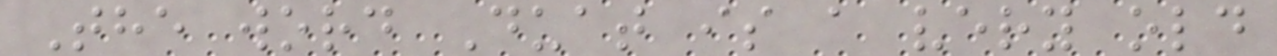The word Duat is a very old
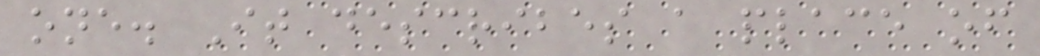one. It describes a place of
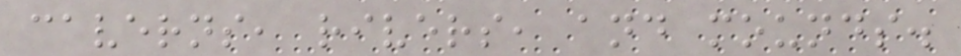caverns, rivers, and mounds.
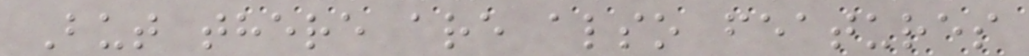But there are also features
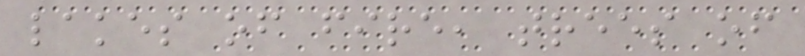lakes of fire, trees of
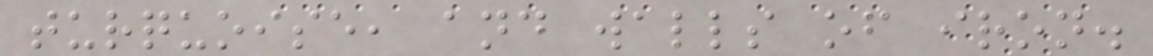turquoise, and walls of iron.
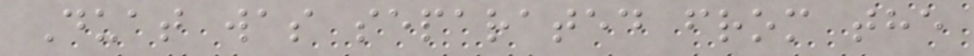Duat was separated from the
